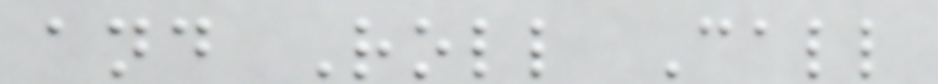and Roll Call
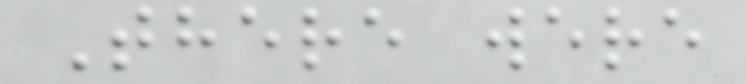There were
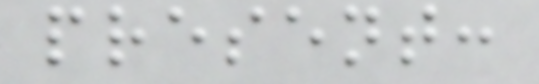present:
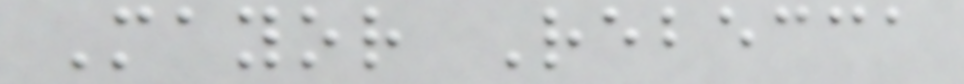Mayor Rebecca
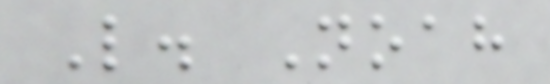L. Noah
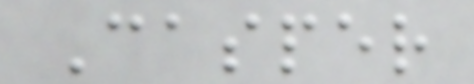Casper
